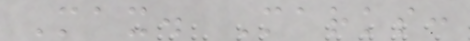Max. Marks:
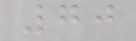70
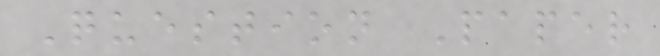Question Paper
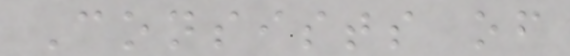Consists of
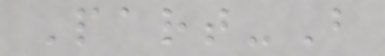Part-B
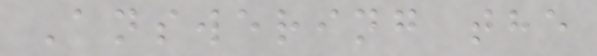Answering the
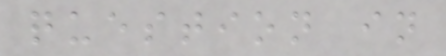question in
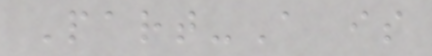Part-A is
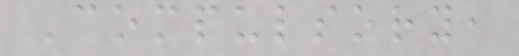Compulsory,
